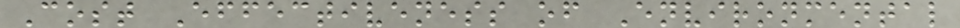Cost Effectiveness of Environmental
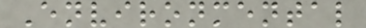Environmental
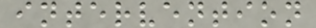intervention
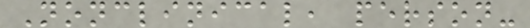Nonclinical, person-
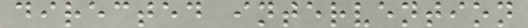directed intervention
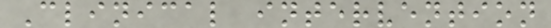Clinical intervention
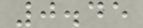0.45
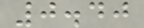0.40
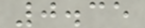0.35
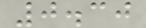0.30
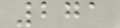271
